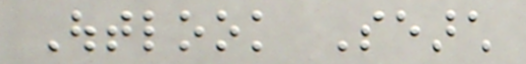Outlook Search
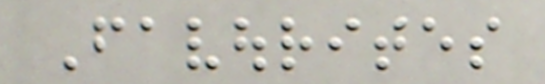Favourites
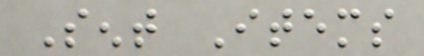Sent Items
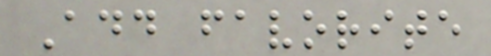Add favorite
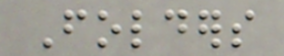Folders
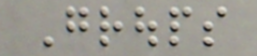Groups
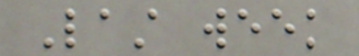Last week
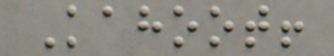Kahoot!
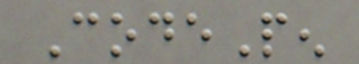CodePen
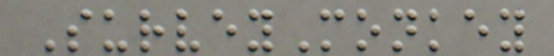SurveyMonkey
